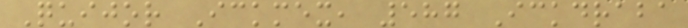Quijor Ickmex, 587 Ickdraba
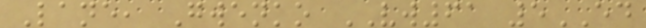Lane, Gwenko VW61 5ED
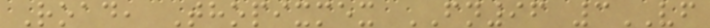Road, Thopixmex FN96 3VF
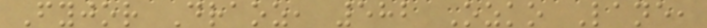Fyjor Draoz, 582 Ozko Lane,
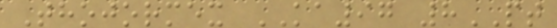Thojormex KA97 8PT
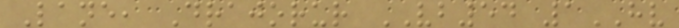Lane, Drajorur VB54 1HV
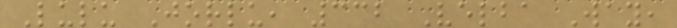Lulu Jorlu, 332 Velba Way,
